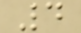4
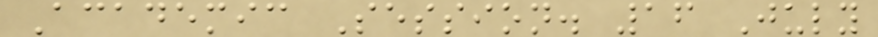Academic Session. 16 July
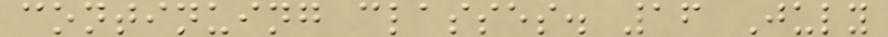continuing classes. 16 July
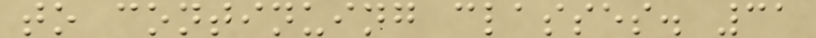to continuing classes. 31
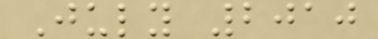July 2010
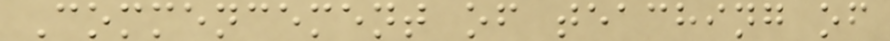Commencement of teaching of
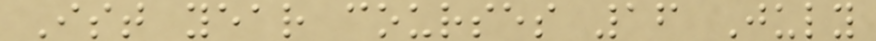Ist year courses 16 July
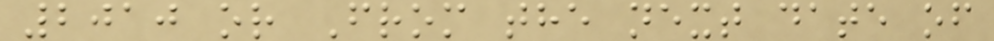2010 or From the next date of
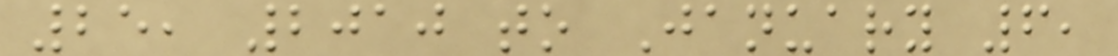25, 2010 to January 6,
